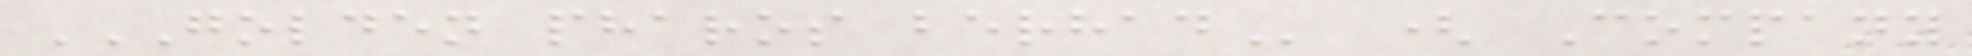GOLDEN PHAROS BERHAD ( Company
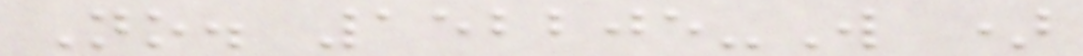No. 152205-W )
